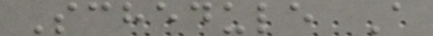Schedule A
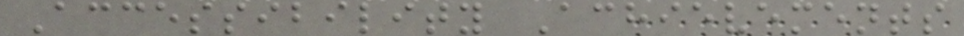Accessibility Achievements
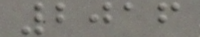2016
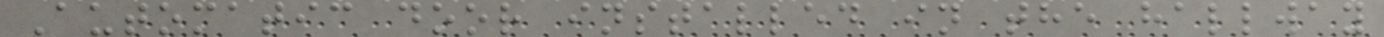Automatic door installed in the hallway
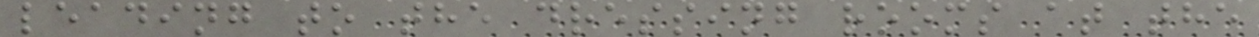leading to the dressing rooms at the
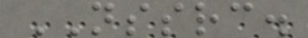NSSRC.
